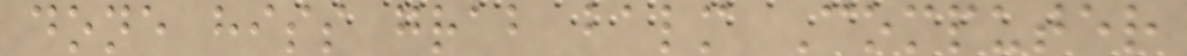done hiss grab balm Computer
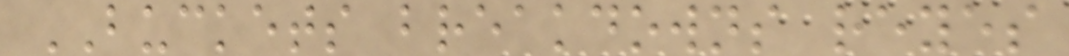BUCKETS breakdowns reyes
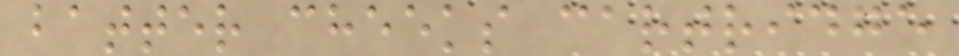batter cheeks cartridge
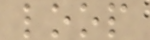loop
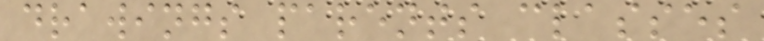drawings parents classes
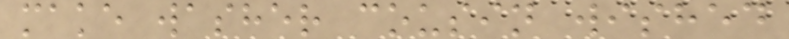make washer cousin wished
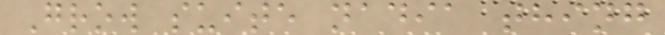Grow suite nadia thing
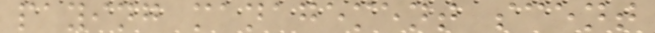paying management scent
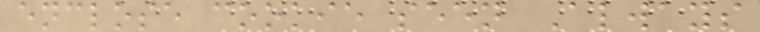enclose cookie seen Always
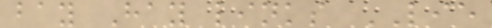bay Hay links LIE
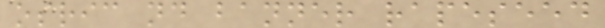osric nd banner rapeseed
